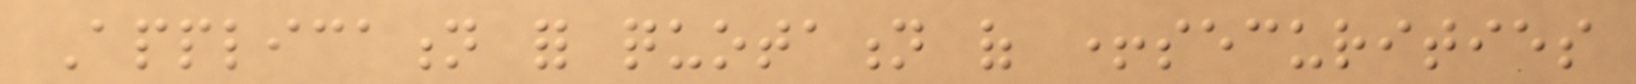Application for quotation of +securities
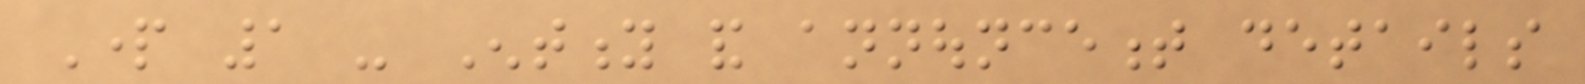Part 1 - Entity and announcement details
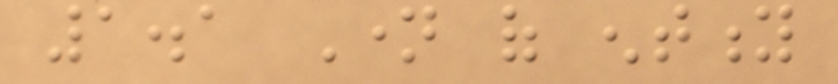1.1 Name of entity
